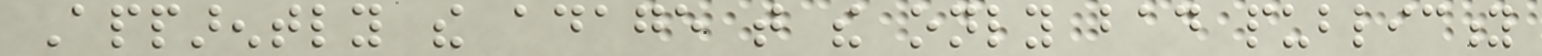Apparently the adage that the only bad publicity
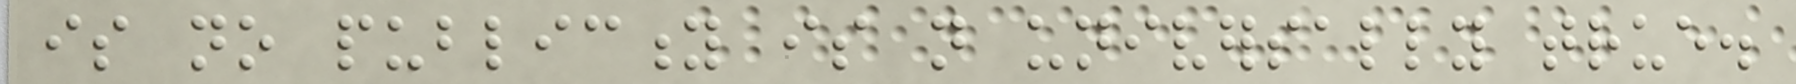is no publicity is not universally true.
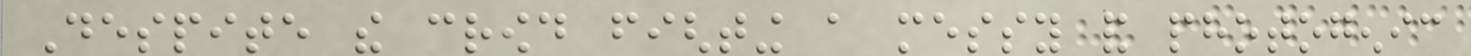Despite the crowd fighting a messy and photogenic
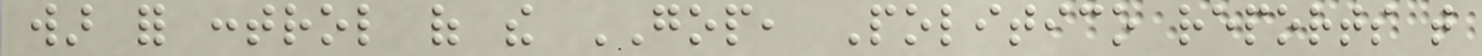war for control of the GOP, Politico reports that
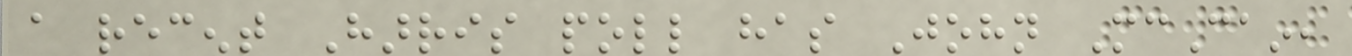a recent Harris poll has John McCain,
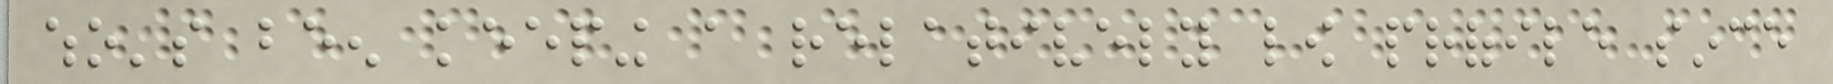who's been keeping a relatively low profile since
